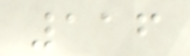116
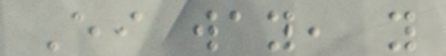Either way, you
